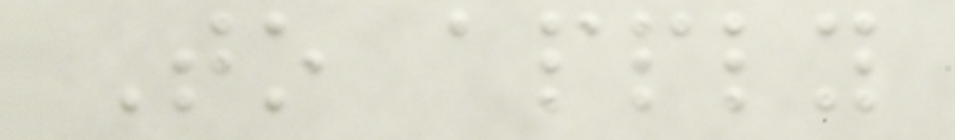To apply
